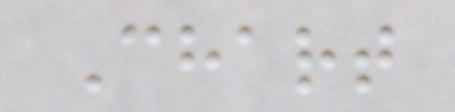Chart
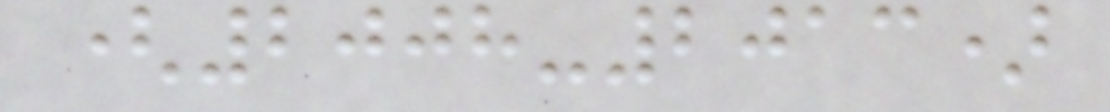(2008-2013)
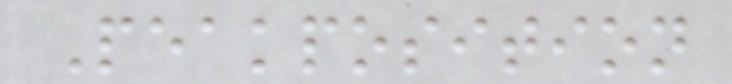Peakposition
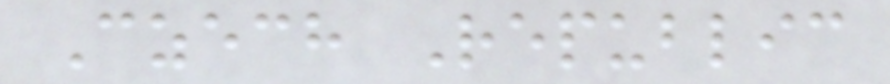Czech Republic
